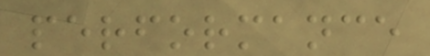performance
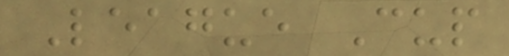League Cup
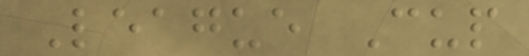League Cup
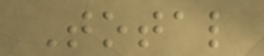Total
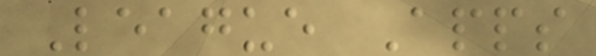League Apps
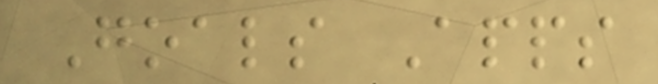Goals Apps
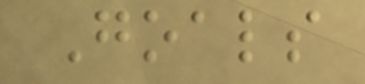Goals
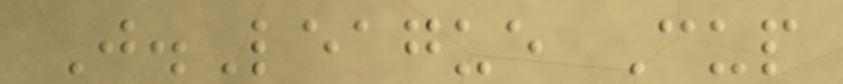J.League Cup
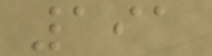191
